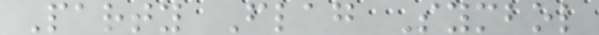Party Flag Symbol
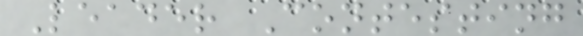Leader Contesting
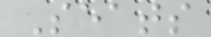Seats
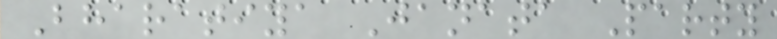Bharatiya Janata Party
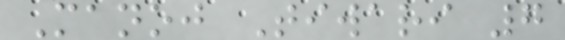Manoj Tiwari 7
